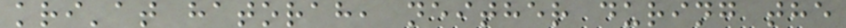kri'at hatorah, neither during the
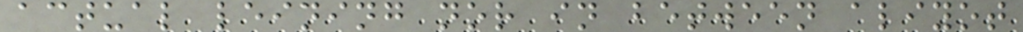actual leining nor in between aliyot
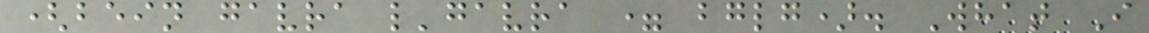(bein gavra l'gavra = bglg). What I
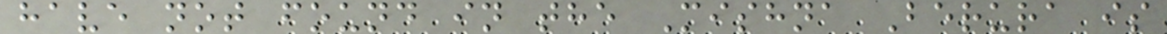have not found in the Mishna Berura is
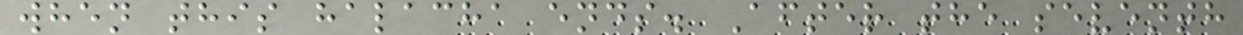when this halacha ends. After the seventh
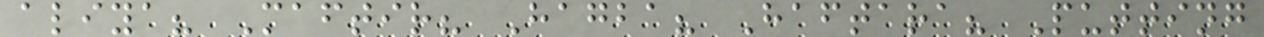aliya? Maftir? Hagba? Haftara? Putting
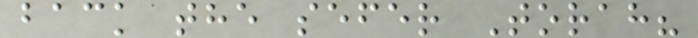back the sefer Torah?
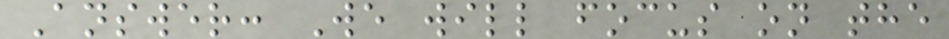Answer: We will focus on the
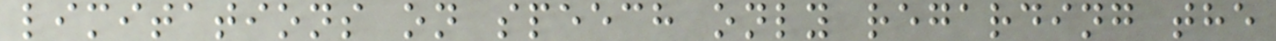limitations on speech only regarding the
